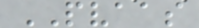PVAAS
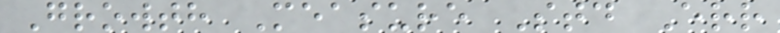Growth Measure Std Err
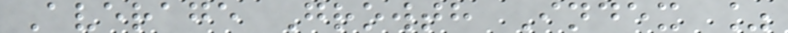Average Growth Index %
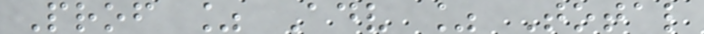Prof % Adv % Total
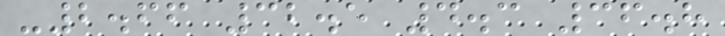-2.66 32.5 4.3 36.8
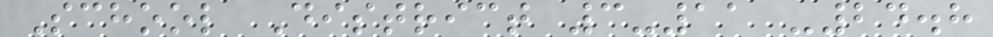School District 3-11 -24.8
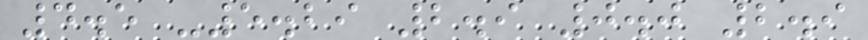4.5 -5.29 2.9 0.0 2.9
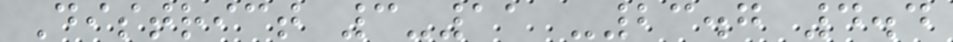District 3-11 -23.7 4.4
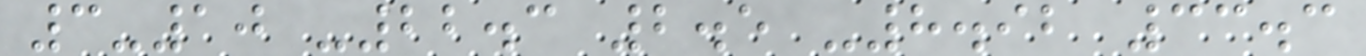3-10 -22.3 2.5 -8.92 33.3
